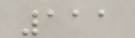111
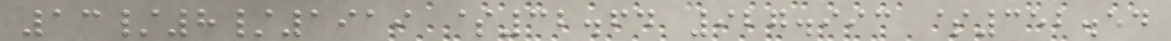13/8/1919 $32.64 927.993 $352.54
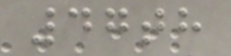47th
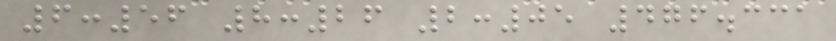6:56 8:26 2:05 476.331
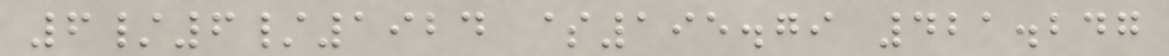6/6/1924 $195.79 421.247
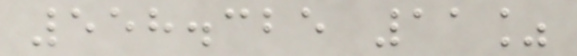558.325 11%
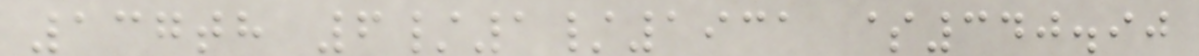137th 6/1/1931 $340.90
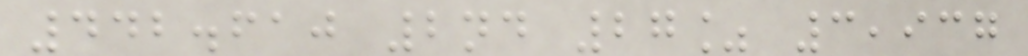442.610 2nd 27% 3,937
